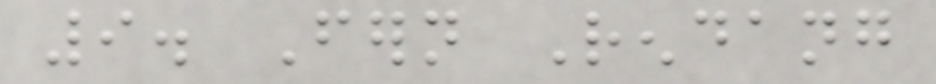9. Fern Rendang
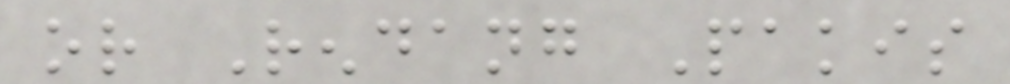or Rendang Pakis
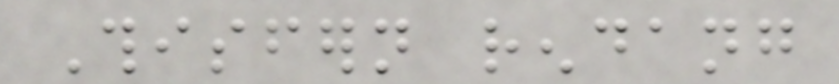Thisfern rendang
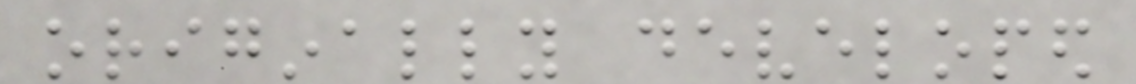originally developed
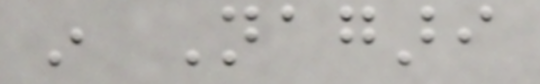in Nagari
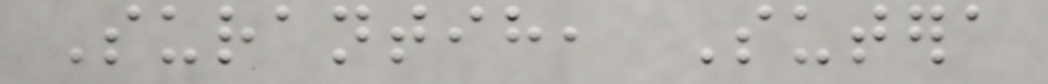Surantih, Sutera
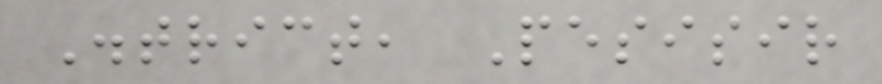District, Pesisir
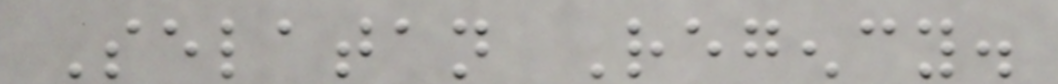Selatan Regency.
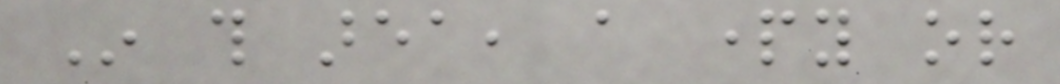In this area, a party or
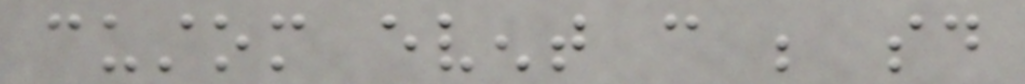custom event can be said
